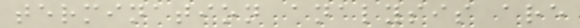termination analysis are
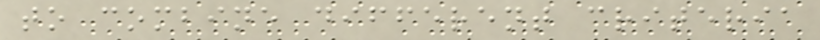to combine different criteria
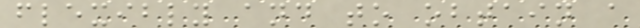flexibly and to obtain a
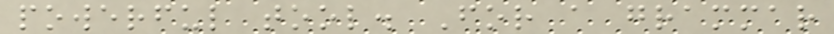powerful tool. For a grammar
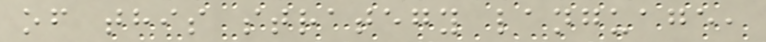of this strategy language,
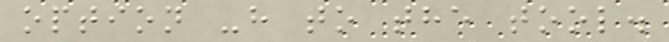option -h to the tool.
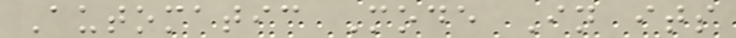Automatic Mode In its
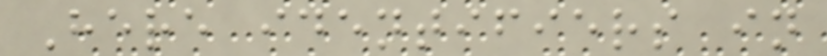Here identifiers in
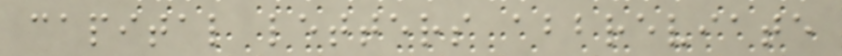capital letters abbreviate
